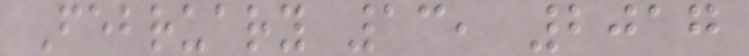February 13, 2017
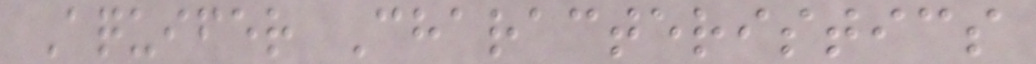Aquifer Characteristics
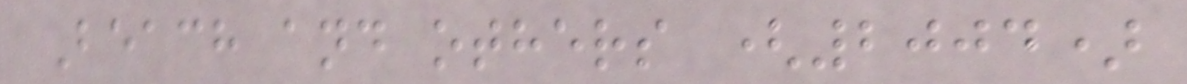Beach and others (2004)
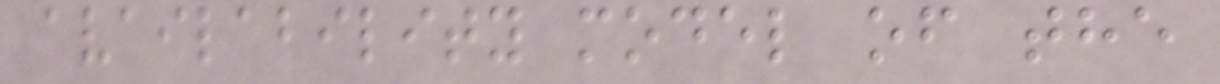availability model of the
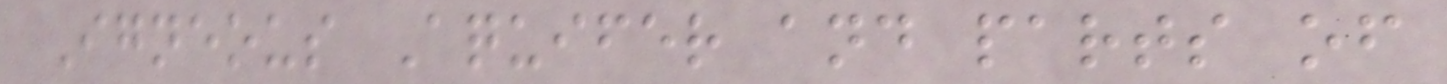Igneous Aquifer and parts of
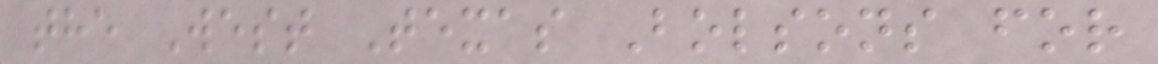the West Texas Bolsons for
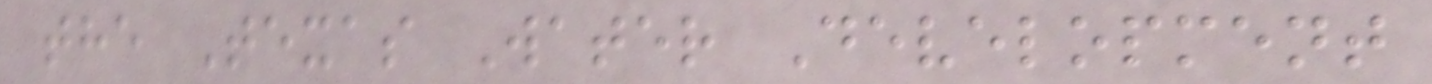the Texas Water Development
